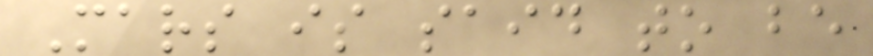Mars is said to be
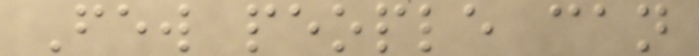Few people can
